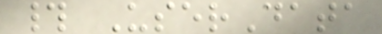# UserData
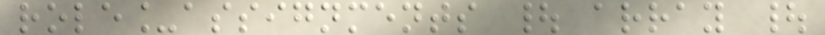role_assignments | array |
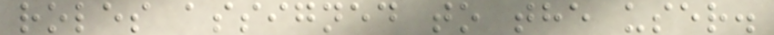roles assigned to the user.
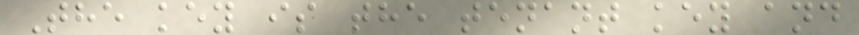The key is the tenant key and
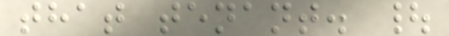that tenant. |
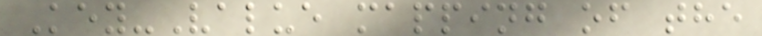Key-Value mapping of the
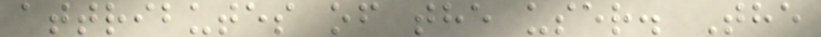attributes of the user. The
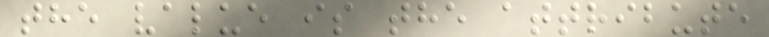the value is the attribute
